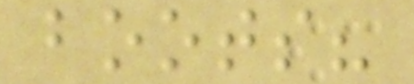boots?
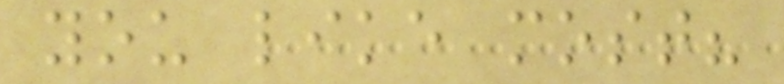you like most?
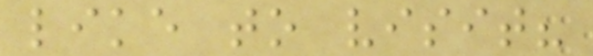like to visit?
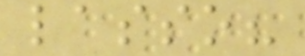lasso?
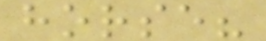horse?
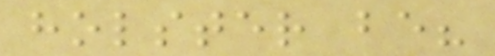holster be?
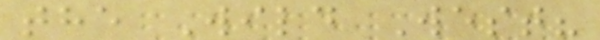the Wild West?
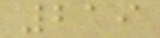219
